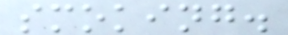smoking.
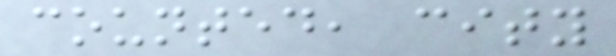counted, city
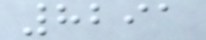8291
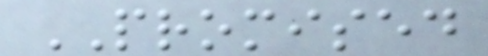PROMISED
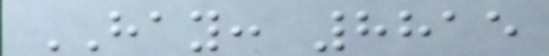HAY: 8815
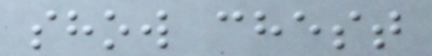show chest
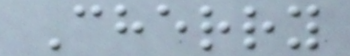Cherry
